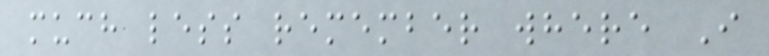much less remember where I
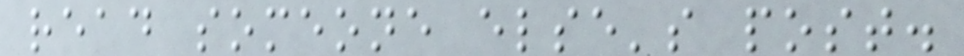read someone else's post.
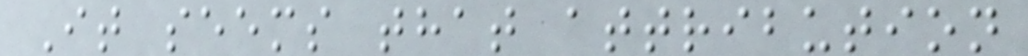It seems that attribution
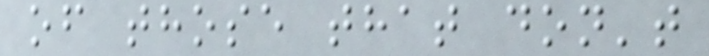of those that don't
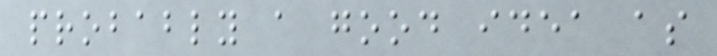probably a good idea as
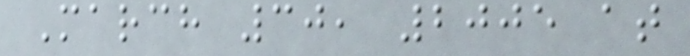March 30, 2005 at
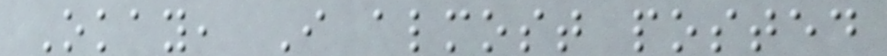Okay, I almost posted
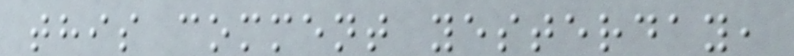this comment yesterday,
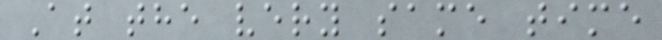At the very same time
